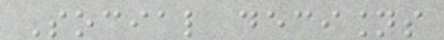Social decisions
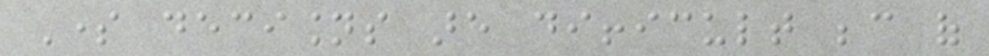Some decisions are difficult because of
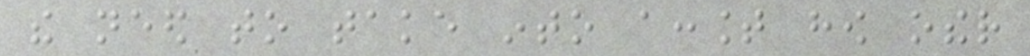the need to take into account how other
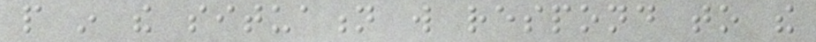people in the situation will respond to the
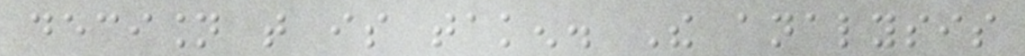decision that is taken. The analysis
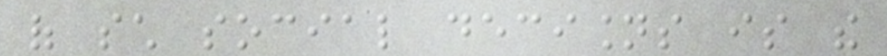of such social decisions is the
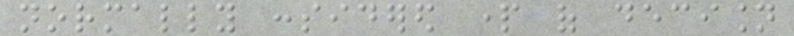normally considered part of decision
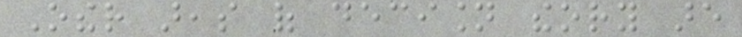Other areas of decision theory are
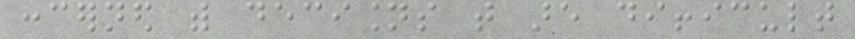concerned with decisions that are difficult
